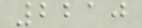2210
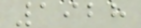1928
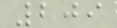209
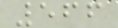566
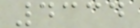4334
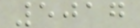5017
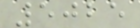5025
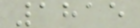1815
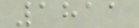1811
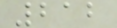212
